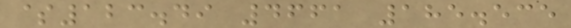$123.49 4661 185.535
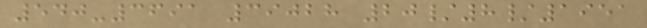540-3691 39028 20/8/1951
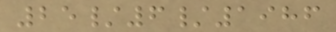25/6/1986
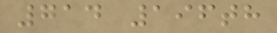714 196th
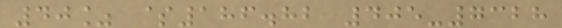40% $186.82 405-7328
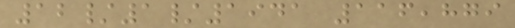12/1/1941 116,879
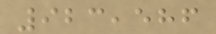923,586
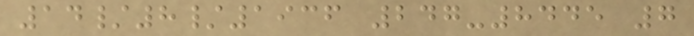14/8/1936 247-8445 7
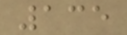135
